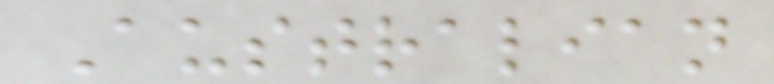Australian
